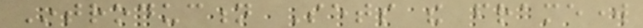Introduction Sets the framework
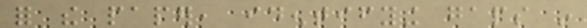for the paper, identifying gaps in
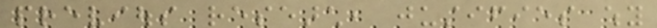previous research, justifies why
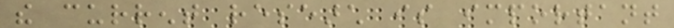the current research is important
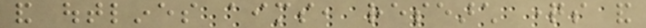and outlines aims, research questions and
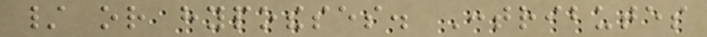/ or hypotheses. Contributes
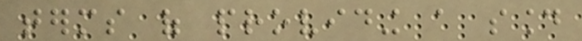terms of providing a sound
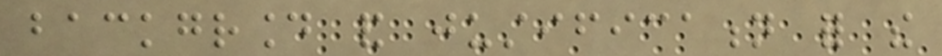background and justification for the
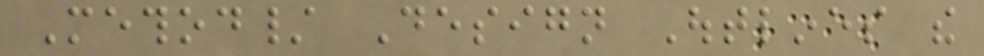Method/ Design Outlines the
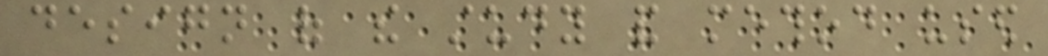design of the study and method used
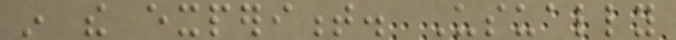in the experiment. Usually
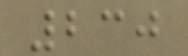230
